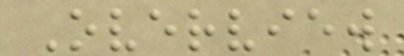Overview
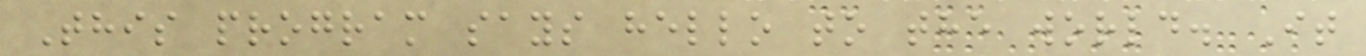This program says hello to the world. It
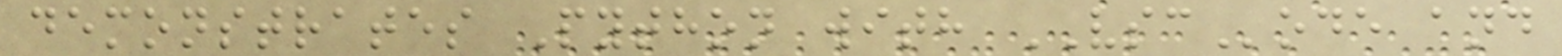demonstrates Python with VSCode and
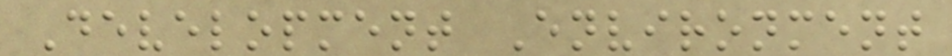Development Environment
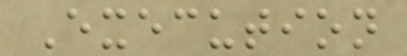Execution
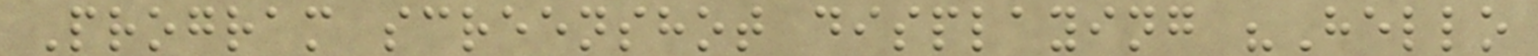Program screenshot displaying "Hello
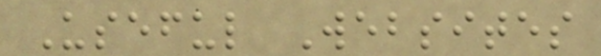Useful Websites
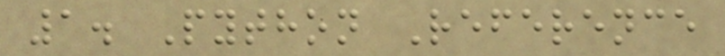1. Python Reference
